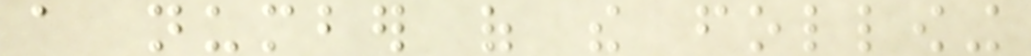a number of the following
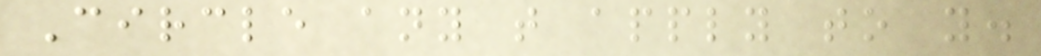Circle any that apply to you.
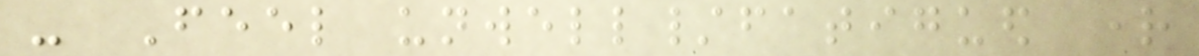- Feel unwell/fatigued right
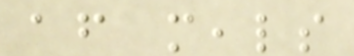after meals
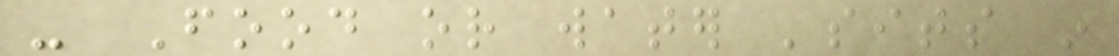- Food or water 'sits in
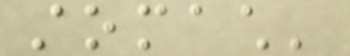stomach'
